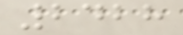2428
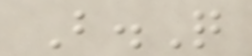B.Q
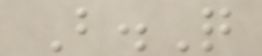B.Q
